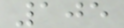105
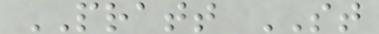PRATT ST
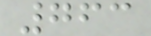763
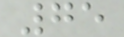75
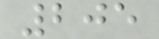205
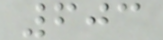603
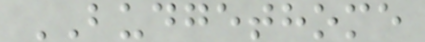BUDGETHOME
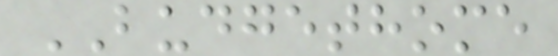BUDGETHOME
